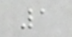1
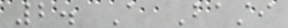2. A Basti
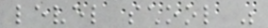level school was
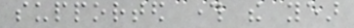supported through the year
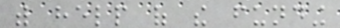with help of the funding
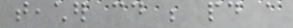teacher could be paid a
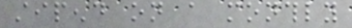stipend on a monthly
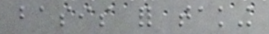basis for taking
